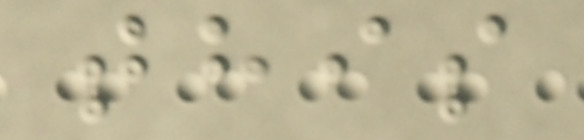this
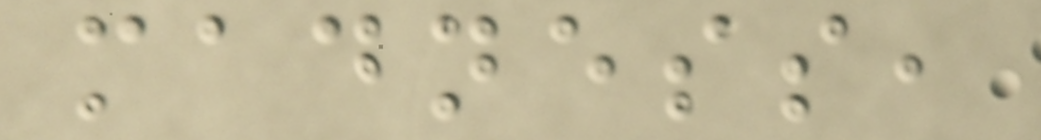madness,
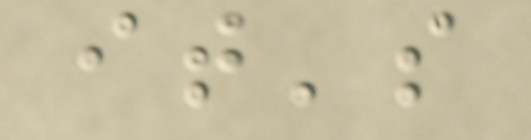it's
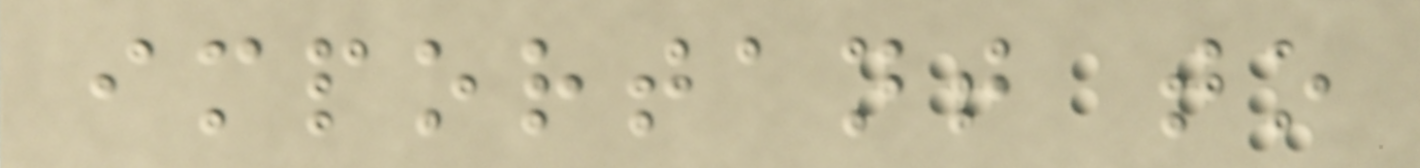important to
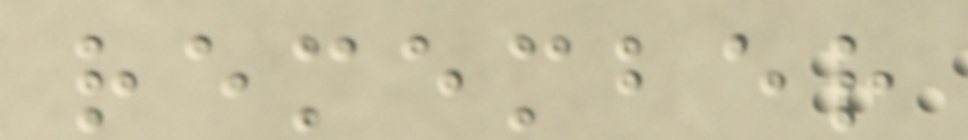remember
